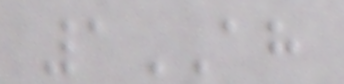1AH
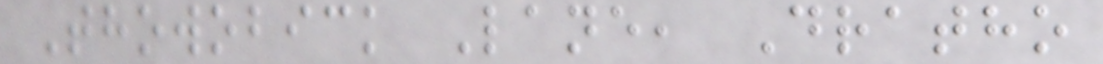Thowobick Lane, Dratho
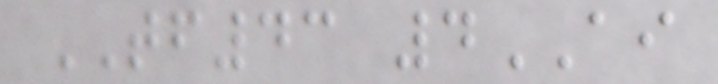TF43 4AI
